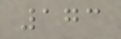173
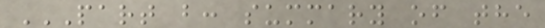PART B: SUMMARY OF THE
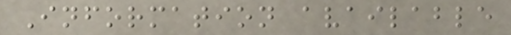Information available
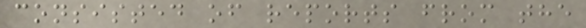consisted of reports from the
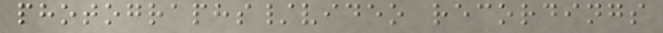photographs/video recordings
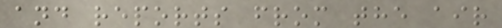and reports from the air
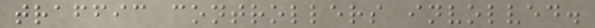traffic controllers involved.
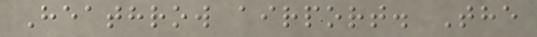Heathrow airport. The
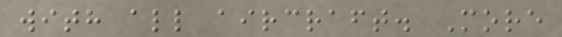with all aircraft. More
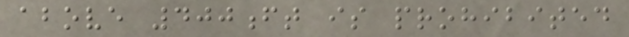above 400ft is prohibited
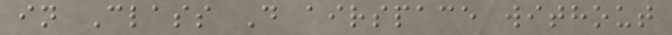in Class D airspace without
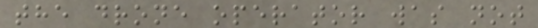the drone operator was not
